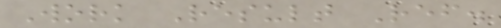Work Result Ref.
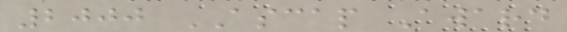2000 ASCAP Award
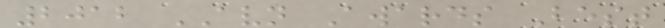2012 AVN Awards Best
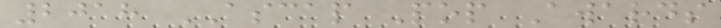2018 ASCAP Pop Awards
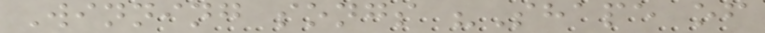Winning songs "Shape of
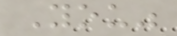You"
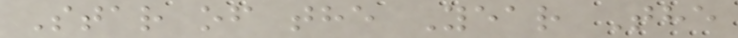Star of the Year The
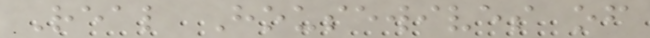Real Housewives of
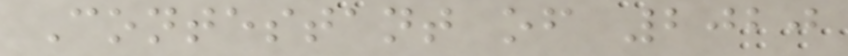Contestant of 2020
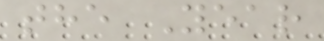the Year
